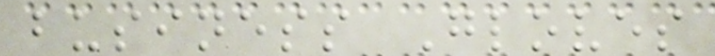business Gloves
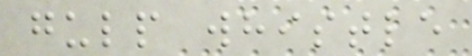gulp whistle
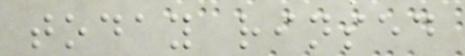today rinsed
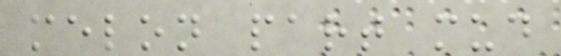melon part mud
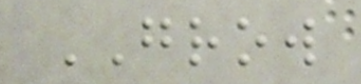GROW
